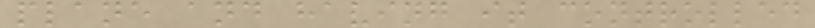plane and having it controlled
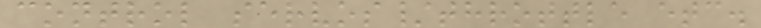control servos/throttle etc.
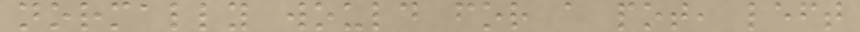normally would for a pot, left
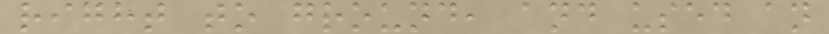right to ground, and used an
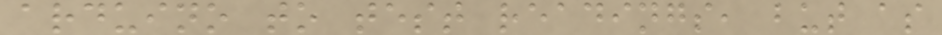arduino to test readings, but as
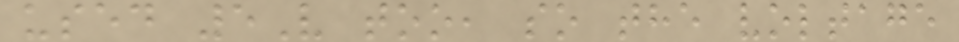used 5V too, so the voltage
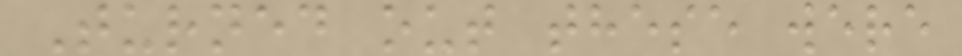Turned out these were
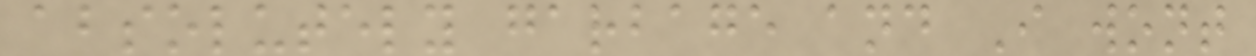absolutely garbage and I wont
